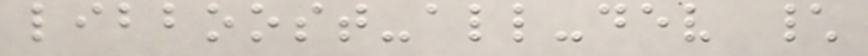libboost-all-dev \
